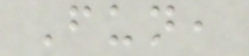Fun,
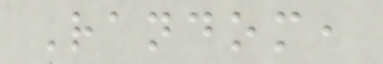Random,
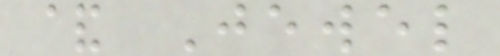& Jewel
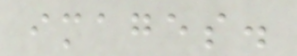images.
